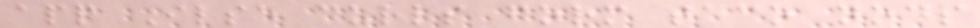app Ilse curls form taco nods
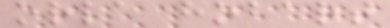orla hobart
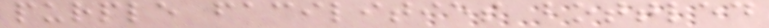purple facilities bottled
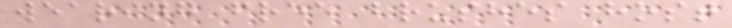wearing free brushes host
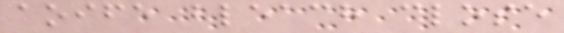aoife bleach close
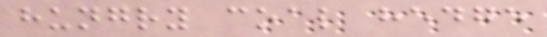hungry coal hedge
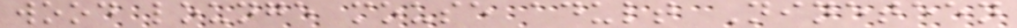wood lounge mouse adult Nineteen
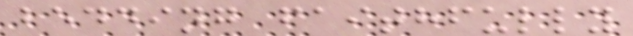bedding faithfully
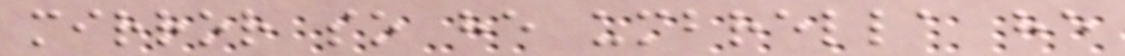mirror so he umbrella he
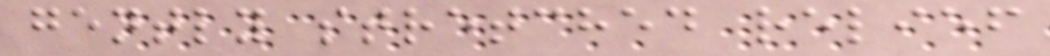gently stretched relief
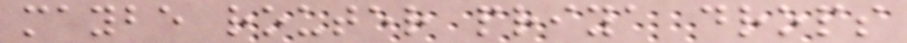maybe router priya drops
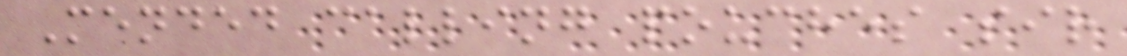Mended calling pouches sir
